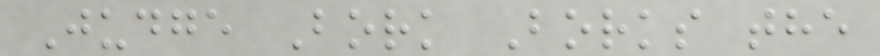Judge Bork Borks the
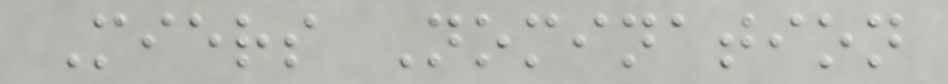Miers Nomination
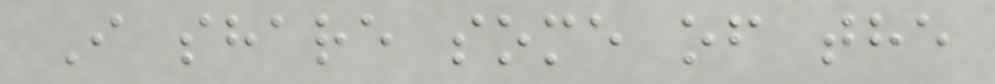I share some of the
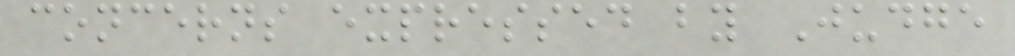concerns expressed by Judge
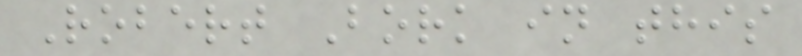Robert Bork in this
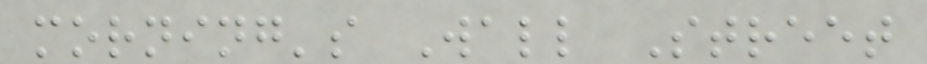morning's Wall Street
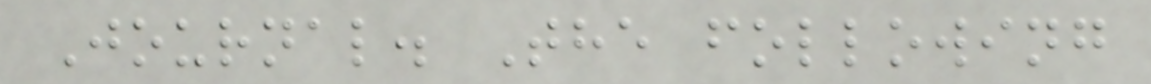Journal. The following
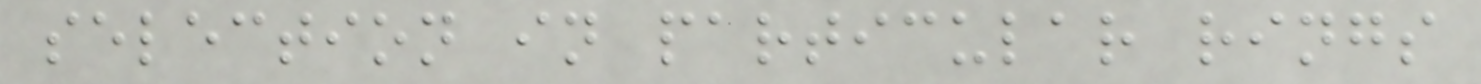selection in particular rings
